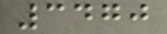3470
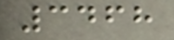3468
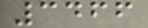3466
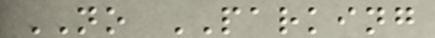NO PARKING
